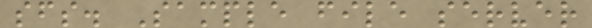sfs. Sample file server
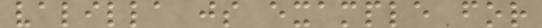valilla js example for
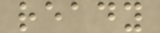ready
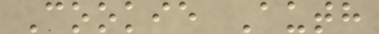Cookie Auth
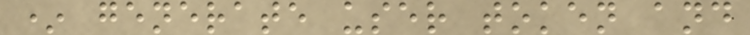* generate user token and
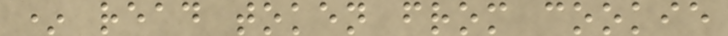* read token from cookie
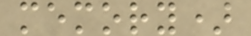memory)
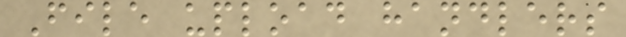File upload handlers
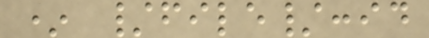* /file/:id
